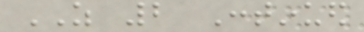AS 2 Continued
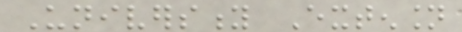University Extension
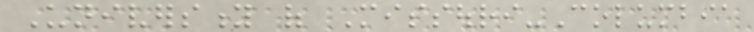University of Missouri-Columbia
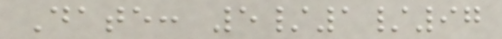Date: 5/1/97
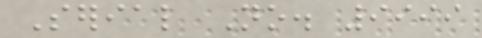Serial No. 9999
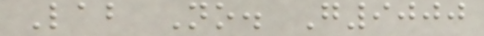Lab No. G9000
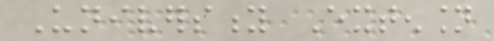University Extension
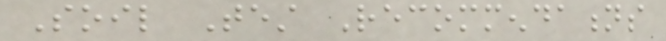Soil Test Recommendations
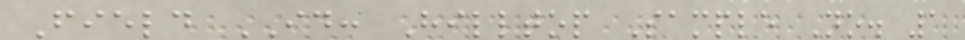Field ID: Hilltop Sample No. 1
